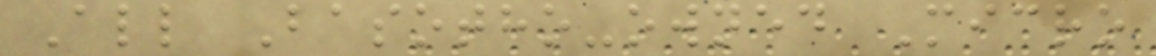All Basotho-owned Micro
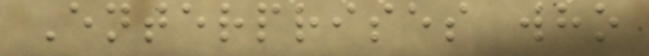Enterprises who
